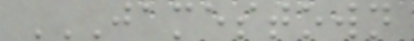JAMESTOWN
